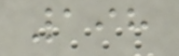198
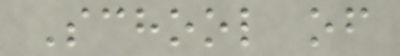School of
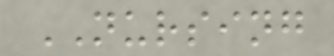NURSING
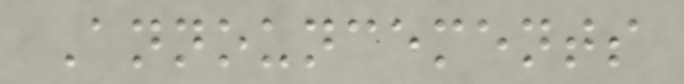Announcements
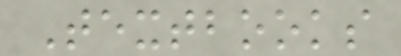Textbooks
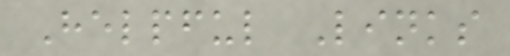Helpful Links
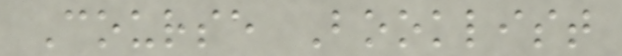Course Booklist
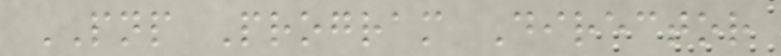PNP Program Director
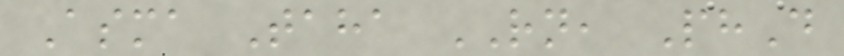Asma Taha RN, PhD
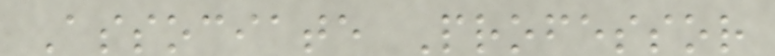Associate Professor
